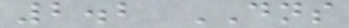2.2 DNS
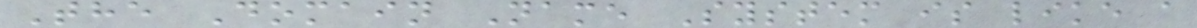The Domain Name System is like a
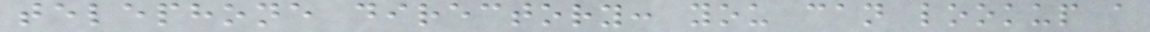telephone directory: you can lookup a
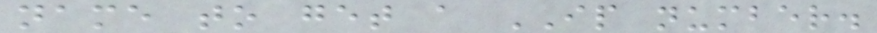name to get a IP number.
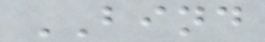BIND
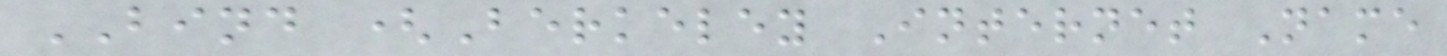BIND (Berkeley Internet Name
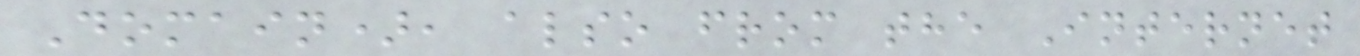Domain), also from the Internet
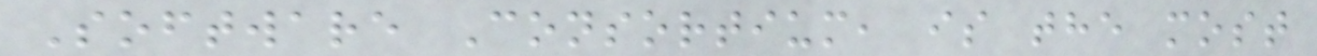Software Consortium, is the most
